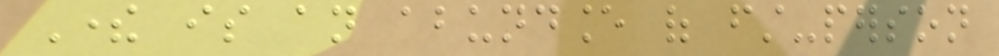There is an abundance of first-person
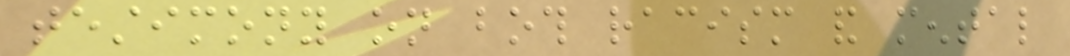testimony on both racism and mental
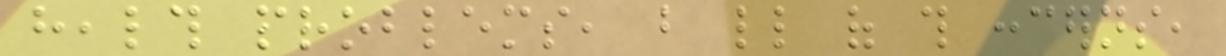health problems, but little of this concerns,
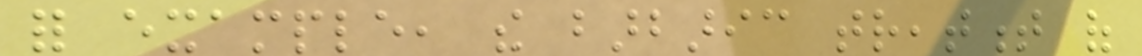for example, the barbaric treatment of
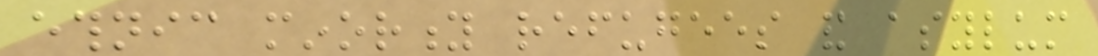ethnic minority refugees and asylum
